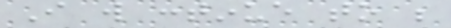I will continue to be
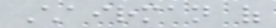Chairman of
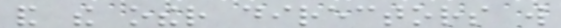and the other directors will
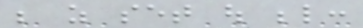be as set out below:
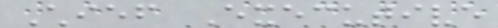Chief Executive
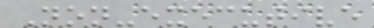Non-executive
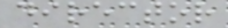director
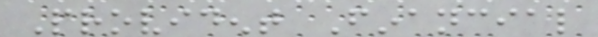Provident Financial
